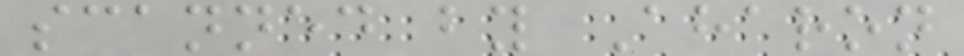scanned by Aharon
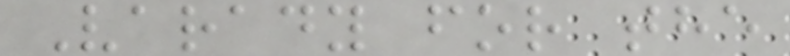Varady for the
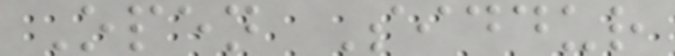Open Siddur
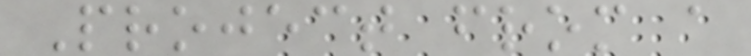Project from a
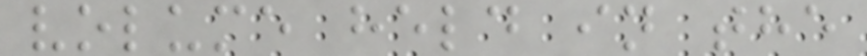volume held in the
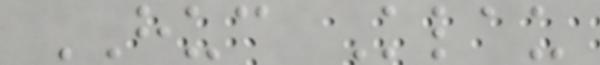HUC Klau
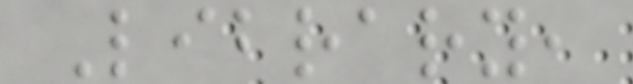Library,
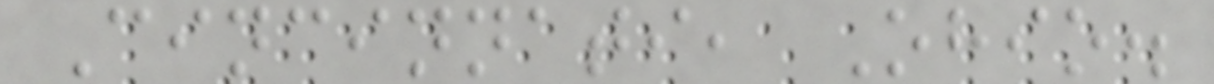Cincinnati, Ohio.
